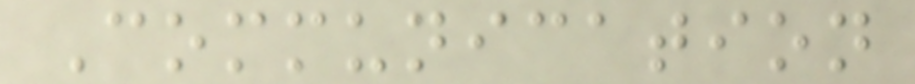Communication
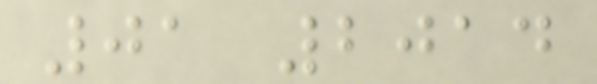01 2014
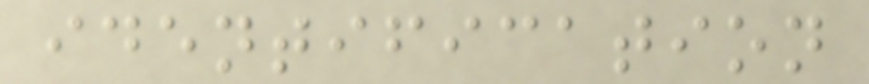identification
